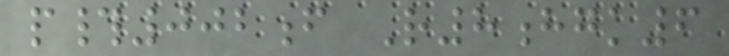p#002f R8hgk6
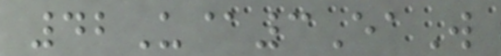42U@3EaW
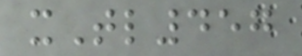xTl457
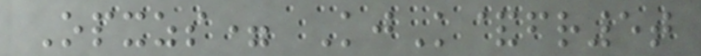Opxzs= KjK&fr5t
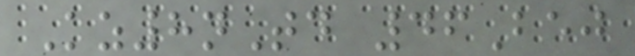Kz8nTd 46Bej
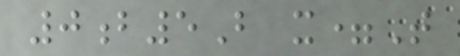0b5B x=T
